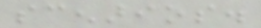scenarios.
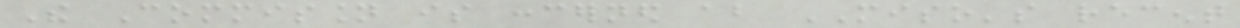The Commission is concerned about MISO's recent
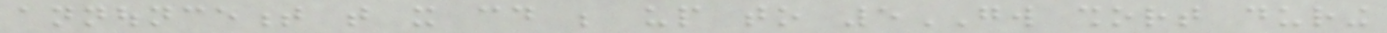announcement that it could be up to 5GW short during
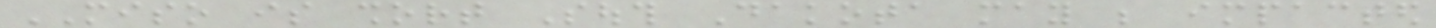MISO is short South Dakota may be impacted
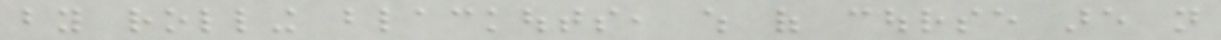by rolling blackouts, which of course are not
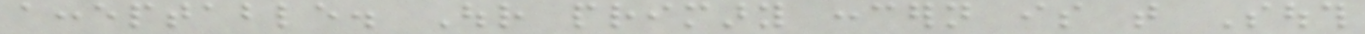acceptable. Our primary concern is that South
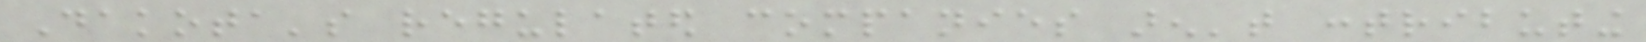Dakota's regulated companies aren't contributing
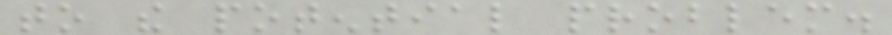to the potential problem.
